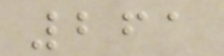261
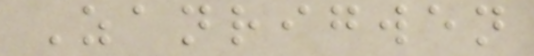Zanrigwen
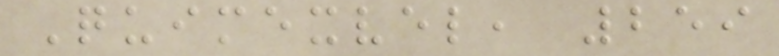Quimexvel, 259
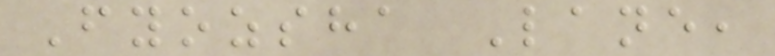Fyozsha Lane,
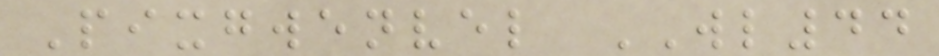Pixgwenvel WL44
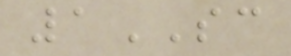1SC
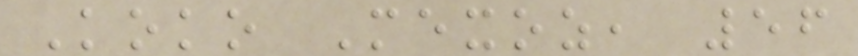Koko Mexoz, 56
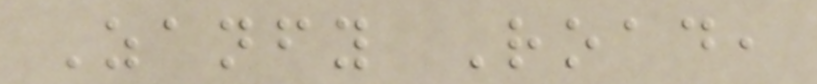Zanfy Road,
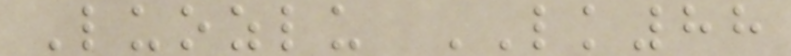Luozlu LK88
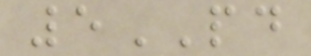5PD
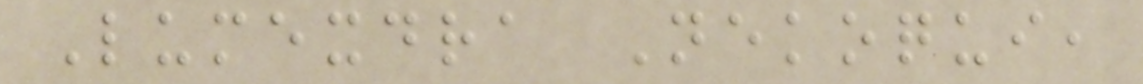Lumexdra Nekoqui,
